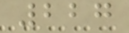227
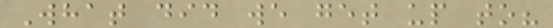What did we get up to?
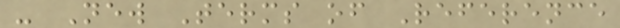- New Terms of Reference
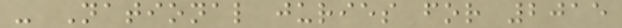- National juries for 2015
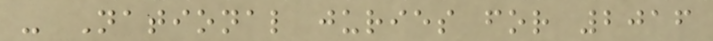- National juries for 2016
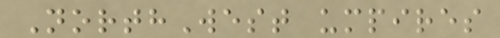NorthWest umpires
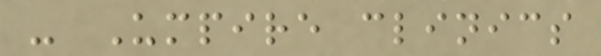- Umpire clinics
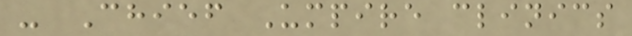- Chief Umpire clinics
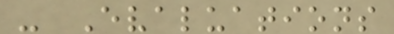- Evaluations
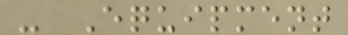- Equipment
